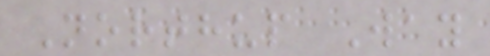Northup Way
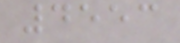4553
